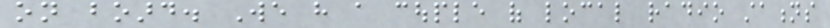on board. We have a couple of local radio stations
